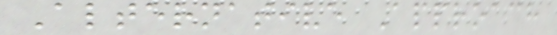Alternative Approach
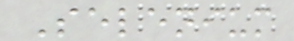Selenium
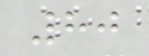80
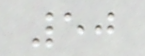50
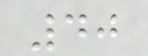40
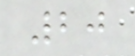20
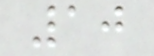10
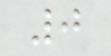0
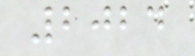2024
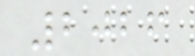2026
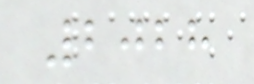2028
